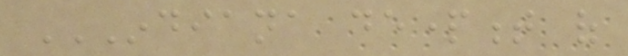INDIANA DEPARTMENT OF
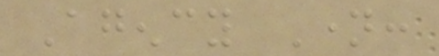Agency Name:
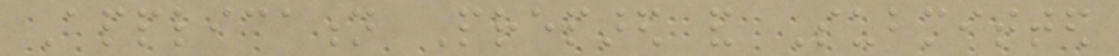Application Prepared and Submitted
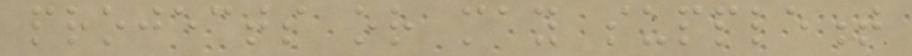projects or may supplement
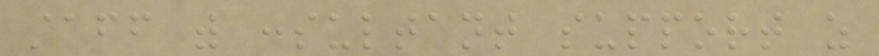staff with consultant support as
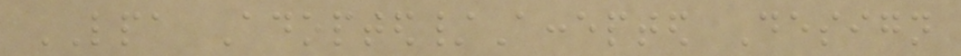LPA Adopted/Accepted Design
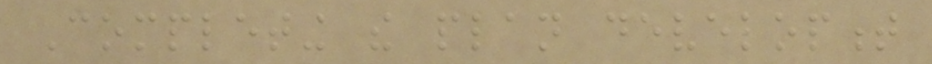Completing the plan development
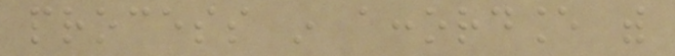process in accordance with
